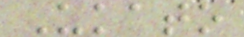Ukato
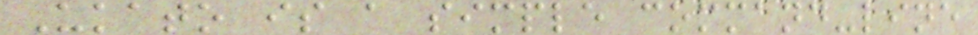Ukato is a simple command-line
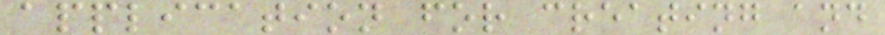application for creating and
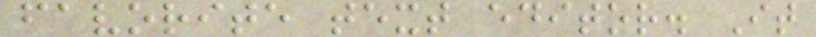favorite text editor. It
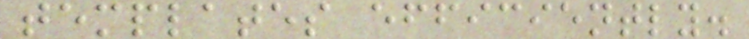templates efficiently.
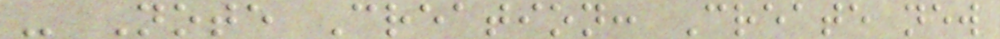- Note Creation: Create new
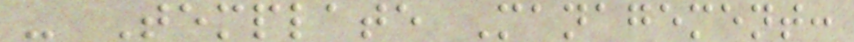- Template Management:
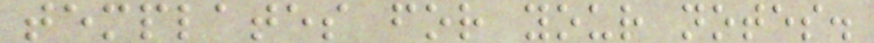templates for your notes.
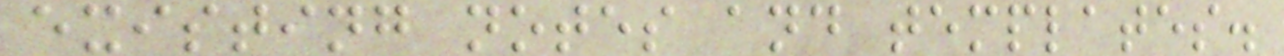existing notes and templates.
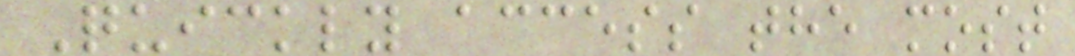Quickly access the most
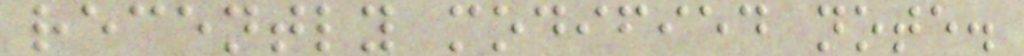recently modified note.
